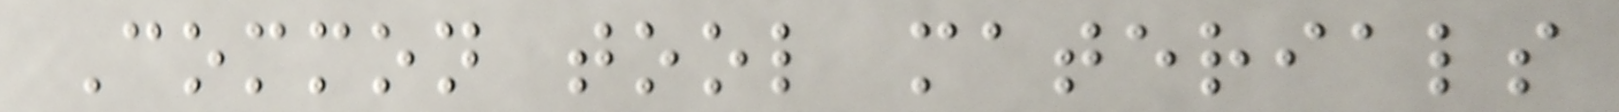Common tool materials
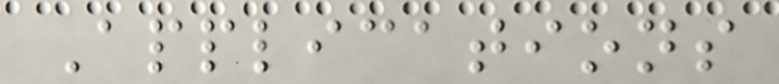Applications
